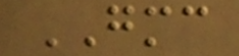GMC
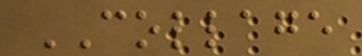COLLAGE
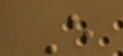E
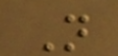N
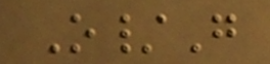O/G
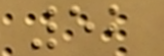52
